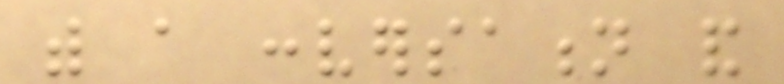with a conversation and
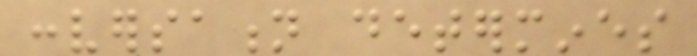conversation determines
